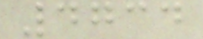4734
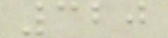320
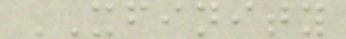XFINITY
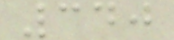340
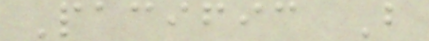Pacific B
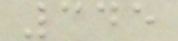345
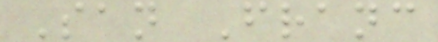San Franc
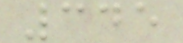345
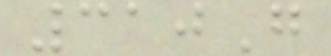310G
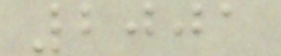2001
